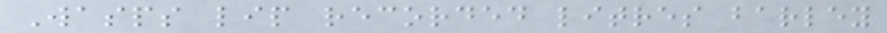Wasps lip recorded litres barley
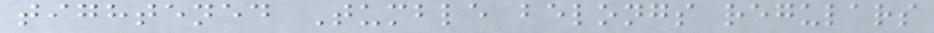tightened Tumble belongs regulars
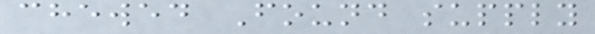chewed Found supply
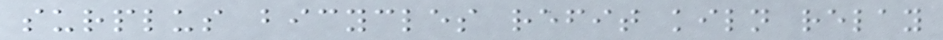surplus bicycles refit kiln relay
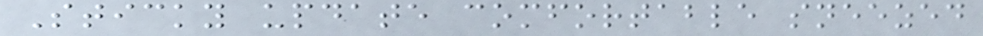Sticky update comfortable sneezed
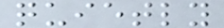quietly
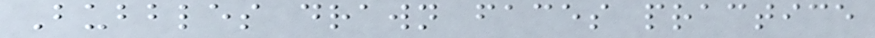Bubbles drawn faces practice
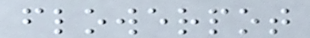flowerpot
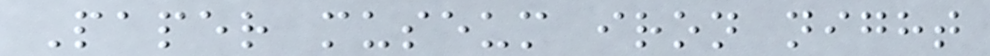Paper museum iron night
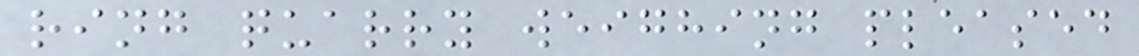ring quarry weighing pleased
